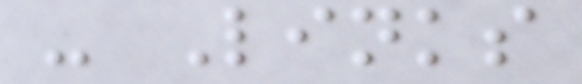- Links
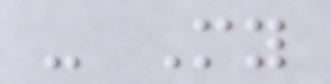- My
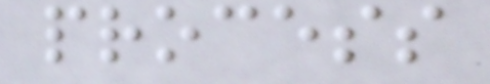process
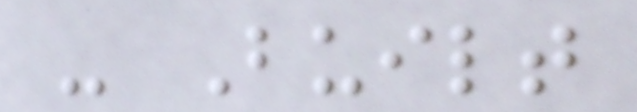- Built
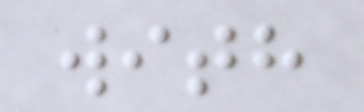with
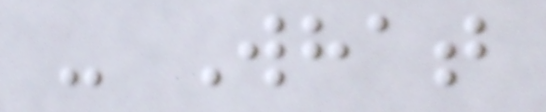- What
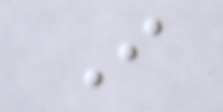I
